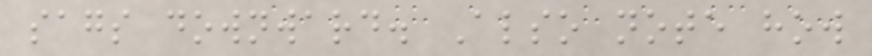sags downward. Also note how
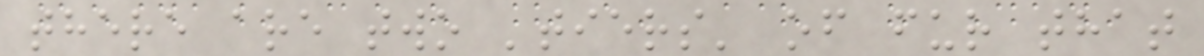there are two 'tiers' of fur that
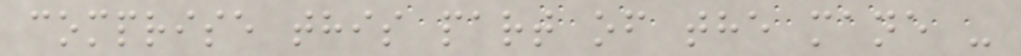comprise this part of the mane -
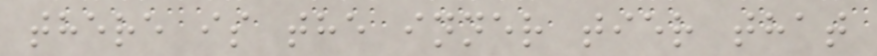there is the inner tier that
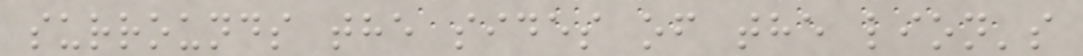surrounds the sides of the lion's
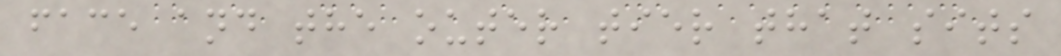face and the outer tier that sits
